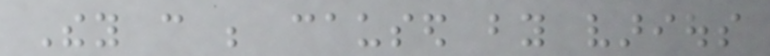They can be caused by various
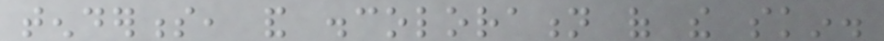tenderness, and discoloration of the skin.
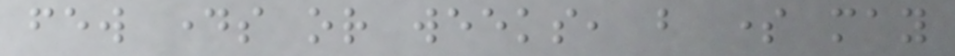few days or weeks, but some may
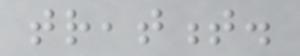treatment.
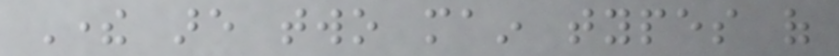There are two main types of
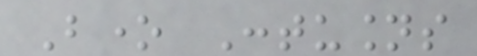Bone Contusions
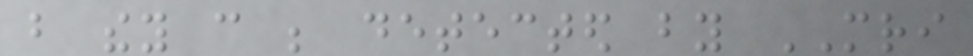but they can be detected by MRI
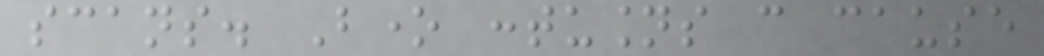scans. Bone contusions can cause
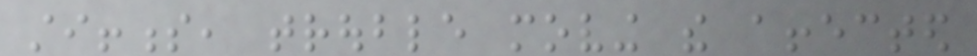stiffness, trouble moving the affected
